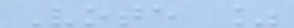Vote %
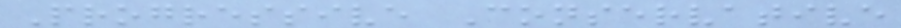Progressive Conservative
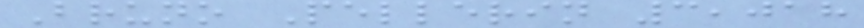Bruno Pellerin 3,018
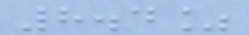8.4%
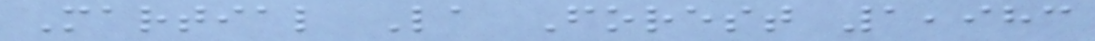Martial La Forest 1,983
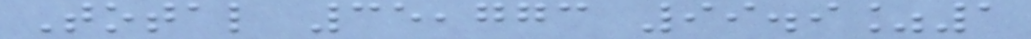Total 35,773 99.9%1
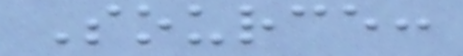Source:
